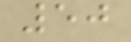50
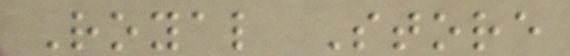Royal Store
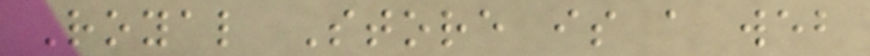Royal Store is a web
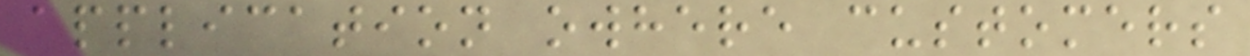application owhere customers
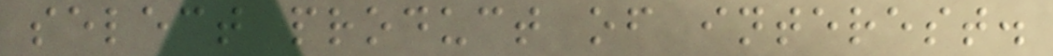select product of interest.
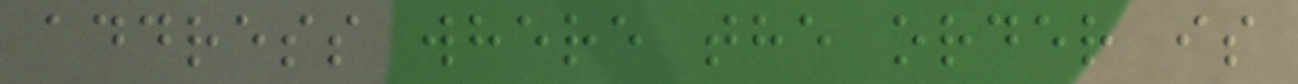address where the order is
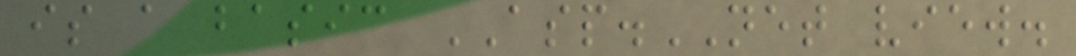is a basic ASP.NET view.
